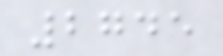2745
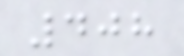408
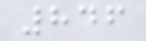846
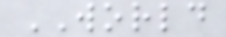WORLD
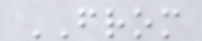FROM
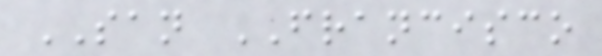SAN FRANCISCO
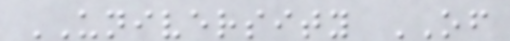UNIVERSITY OF
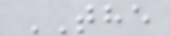THE
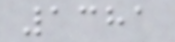1381
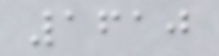1610
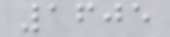1605
